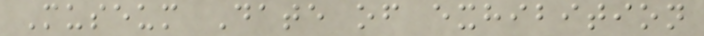Museum Date of exhibition
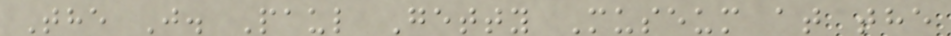The J. Paul Getty Museum at the
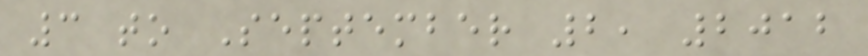3 to September 2, 2012
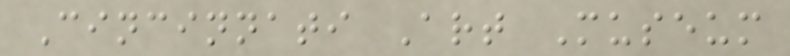Cincinnati Art Museum
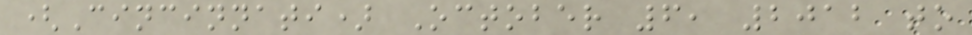(Cincinnati) October 6, 2012 to
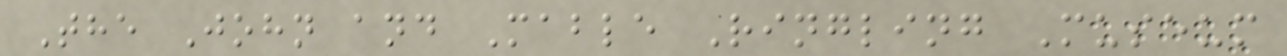The John and Mable Ringling Museum
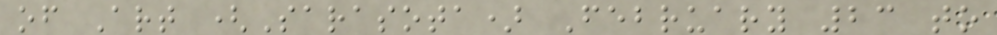of Art (Sarasota) February 23 to
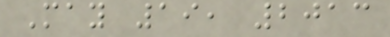May 19, 2013
